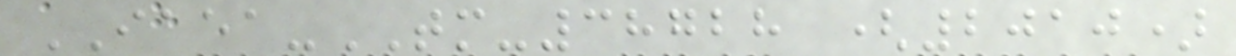IAEA-TM-38728 (2010)
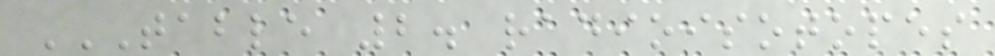TABLE 2. RADIOISOTOPES
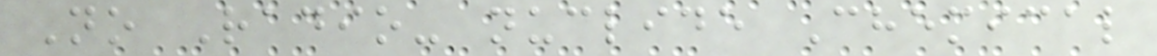No Radio- nuclide Chemical
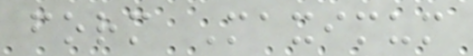form Maximum
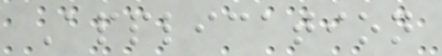Application
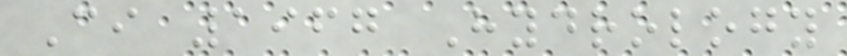Ci 1967 Hydrology
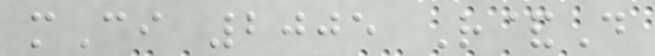mCi 2005 R&D
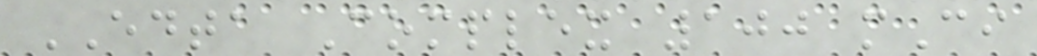EDTA Complex 100 mCi
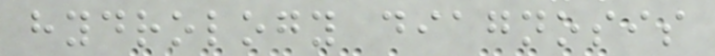hydrology diagnosis
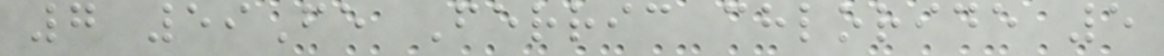7 59Fe Ferric chloride 5
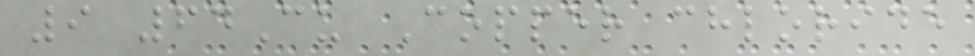9 64Cu Copper chloride
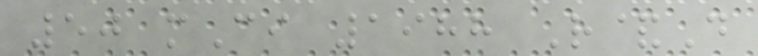50 mCi 1988 R&D
